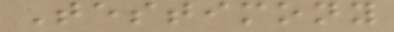Testimony
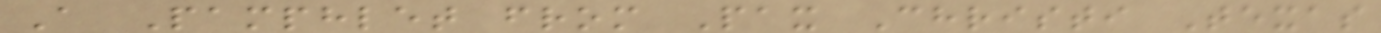A Pamphlet from Pax Christi Texas
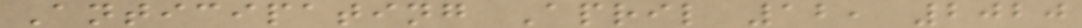Anticipating April 12, 2020
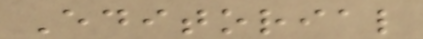Editorial
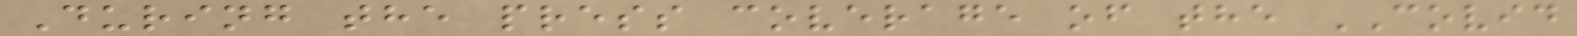During the press coverage of the COVID
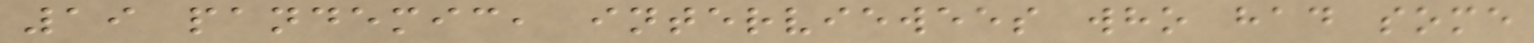19 pandemic, interviewees who had some
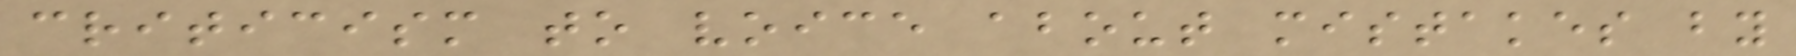criticism to voice about mistakes by
